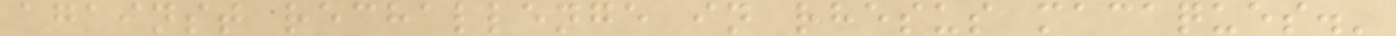against rechallenge in rhesus macaques.'
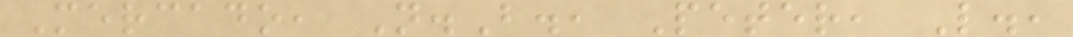Mercado, N.B., Peter, L.,
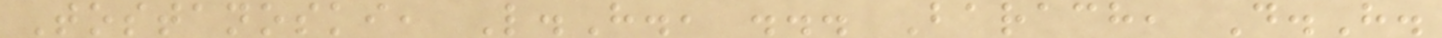Tostanoski, L.H., ... Barach, D.H.
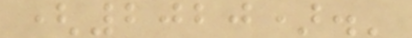(2020).'
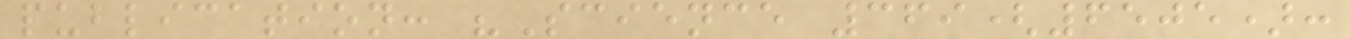publication: "Science 369(6505):
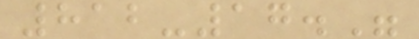812-17."
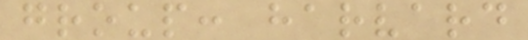group: harvard
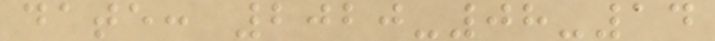date: 2020-08-14
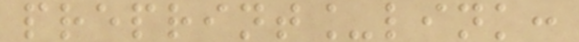preprint_link:
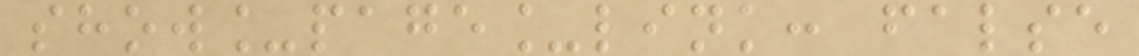show_page_link: false
